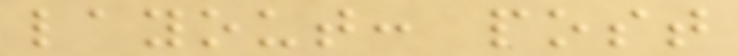layout: post
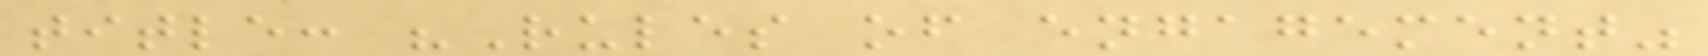title: "Rules of engagement"
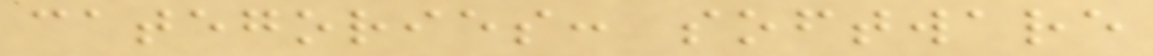categories: software
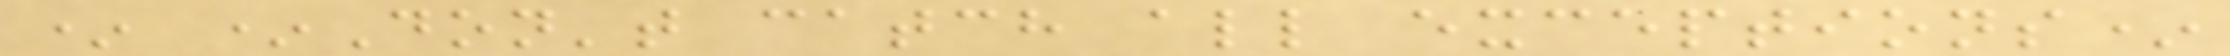* *Don't catch all exceptions*
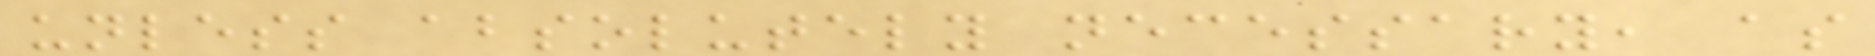unless absolutely necessary, as
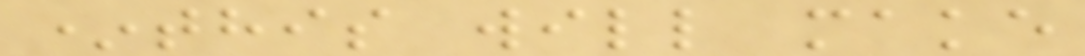*this will make
